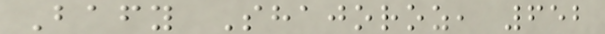Bafy Shajoroz, 652
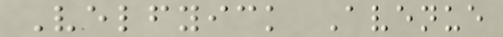Velfyick Avenue
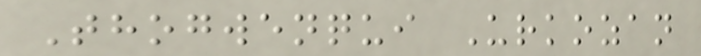Thogwenqui Urkozan
